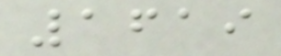1619
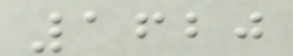1620
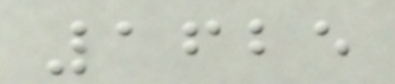1625
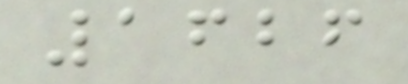1626
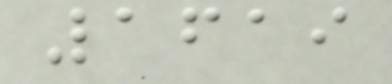1619
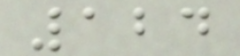124
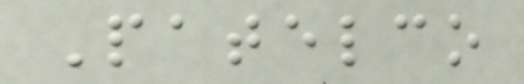Patelco
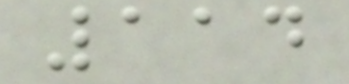114
